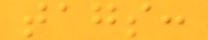tags:
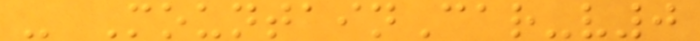- MountainCar-v0
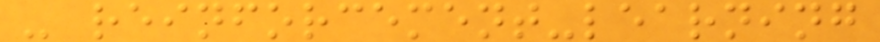- reinforcement-learning
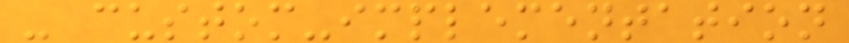- custom-implementation
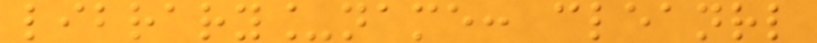library_name: cleanrl
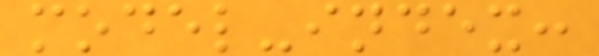model-index:
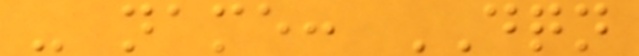- name: DQN
